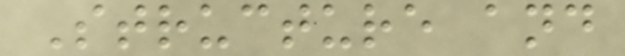Structure and
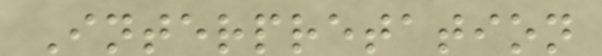Interpretation
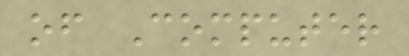of Computer
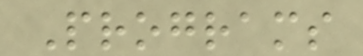Programs
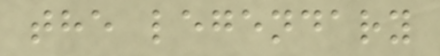the legendary
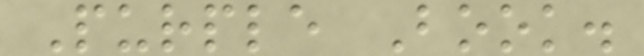Purple Book.
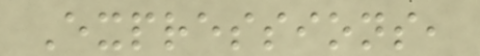Expressions,
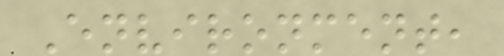Environment,
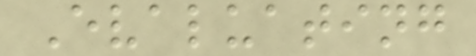Evaluating
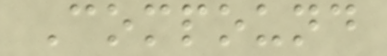Compound
